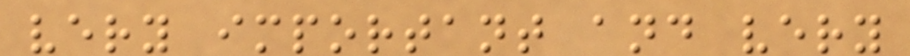very important and very
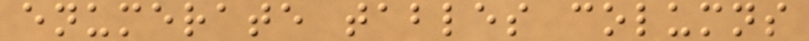enumerate tables columns
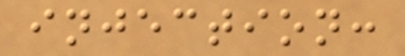injection:
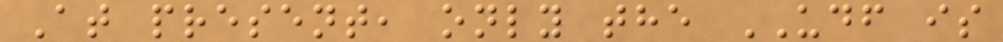At present, only the UDF is
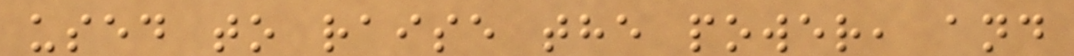used to raise the power, and
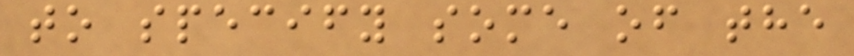to specify some of the
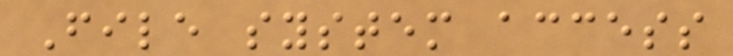File system access
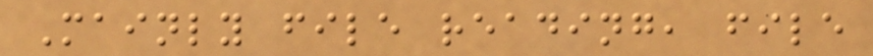Mainly file reading, file
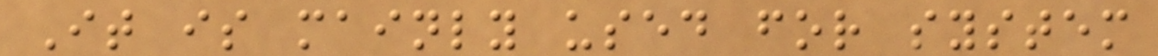It is mainly used for system
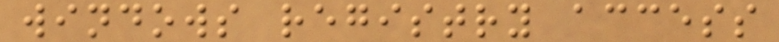windows registry access
